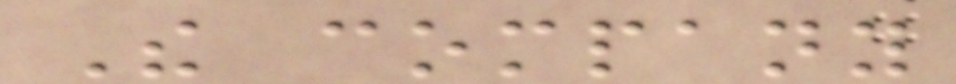The company
